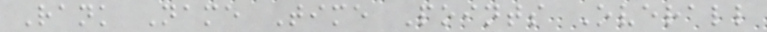Rank Name Time Points Overall
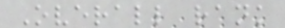Overall rank
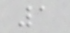1
